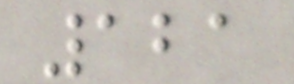121
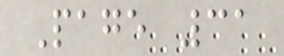Page 31
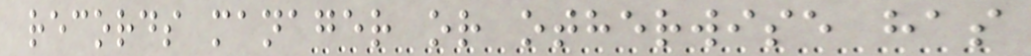records manager or otherwise has
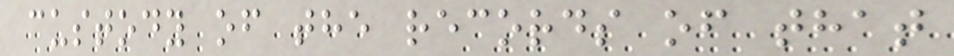custody of the records of that
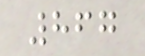867
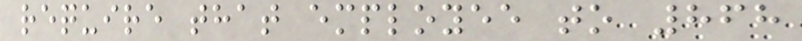require that employee to 868
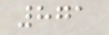871
